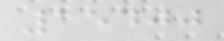15400
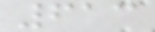613
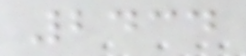2434
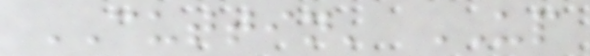CUTTIN' UP
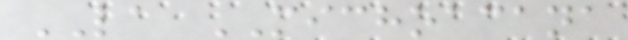LA MICHOACANA
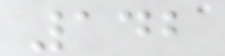142
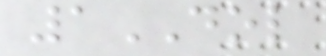1DOL
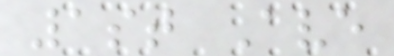1st Ave
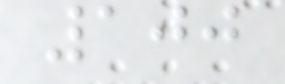100
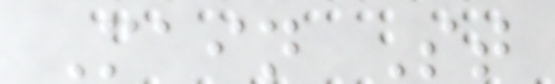Main St
